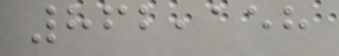862,158
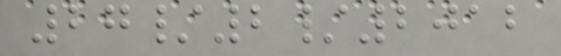27/2/2012
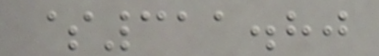$311.80
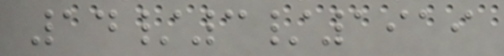14/3/1919
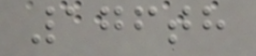176th
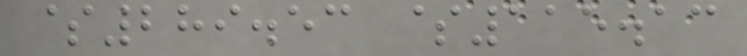$289.53 $115.13
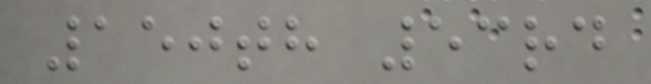150th 53rd
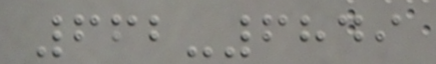662-6849
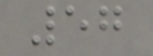57
